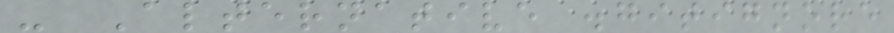- Alternative .gitignore
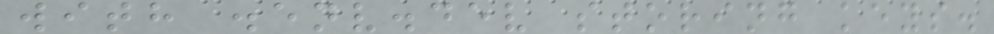with .env.dev storing keys.
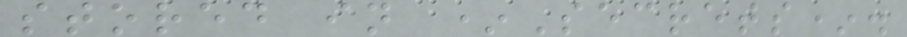stored in *Secrets*.
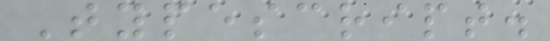Typescript.
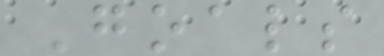Goals
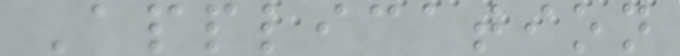Application
